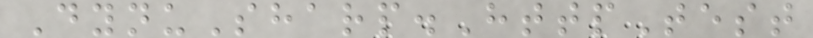DynuSharp.HttpTest
